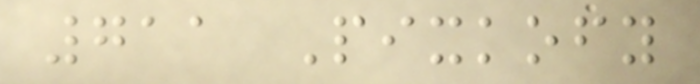711 Pixkofy
